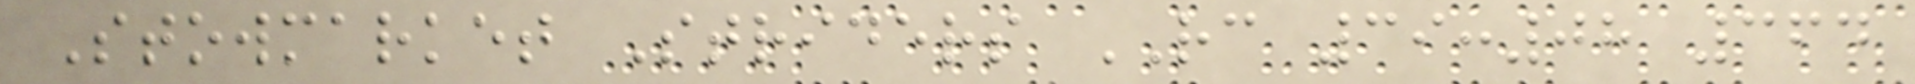Stowmarket Striders RC 39:08 364
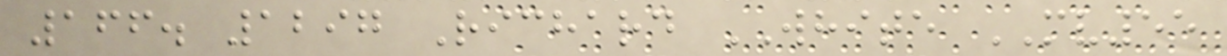166. 1297 Richard WHITE MV55
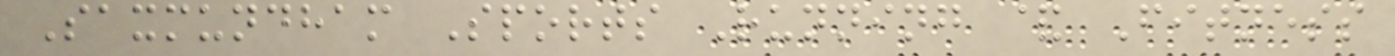Saxmundham Sports Running & Fitness
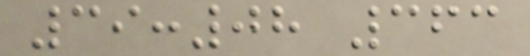39:08 363
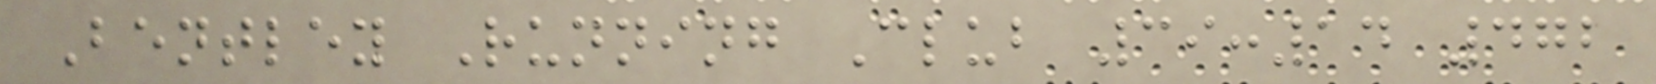Bentley Running Club 39:14 472
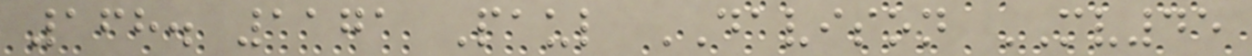168. 1171 Paul DAVISON MV45
